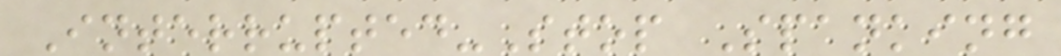Interrupted-Stop Spanking
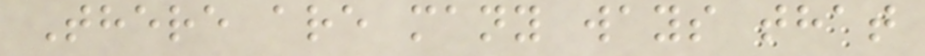There are many ways that
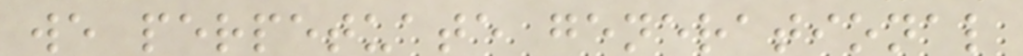we perpetuate generational
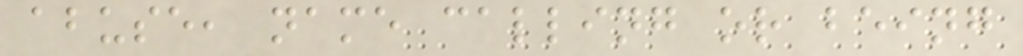abuse, name calling or being
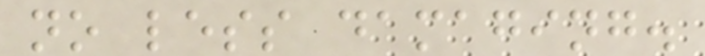no less damaging.
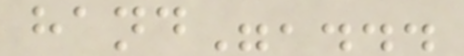hand",...
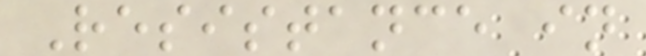Resistance in
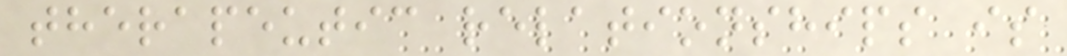therapeutic relationships is
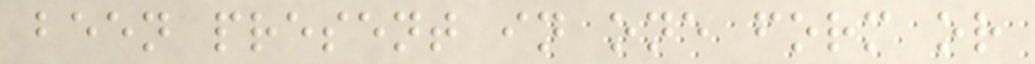been present in one form or
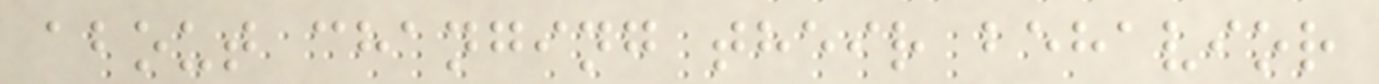about changing their behavior
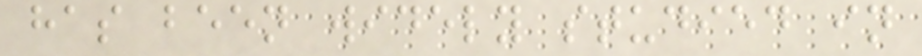has been widely studied in
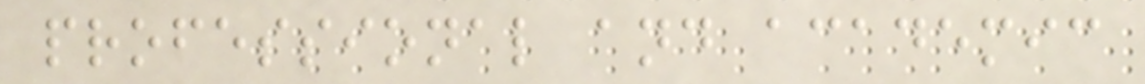professional and academic
